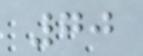70
